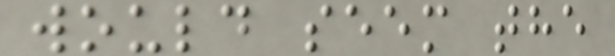would seem the
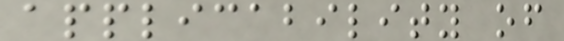applicability of
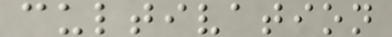cultivation
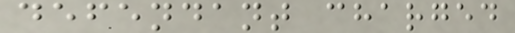defendant charged
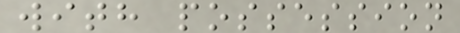with possession
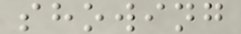showing
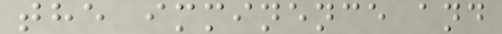the imminence and
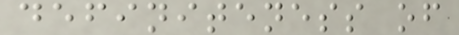definiteness of
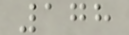178
